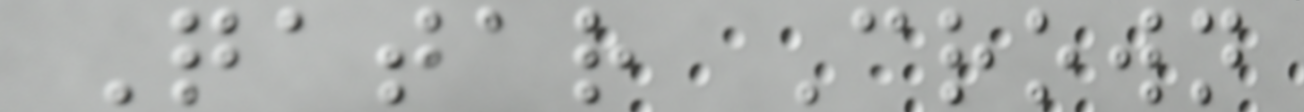Qatar Crown
